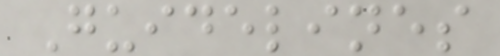Guidelines
